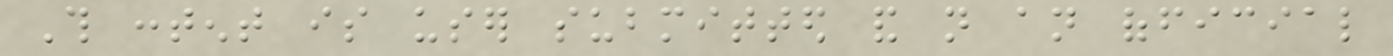This content is user submitted and not an official
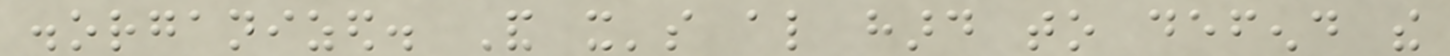disorganized. And it's also hard to defend the
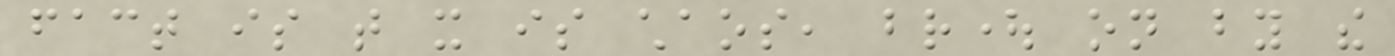fact is that it is chaos, brought on by the
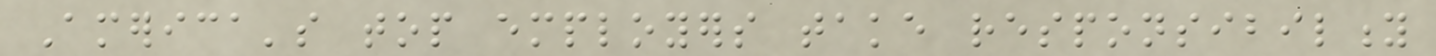America's top employers take responsibility
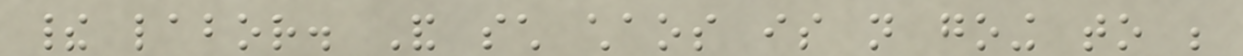their labor. And such chaos is not going to be
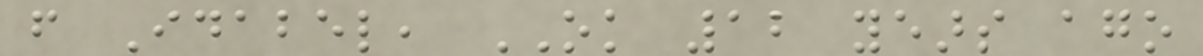from Idabel, OK 12 years ago
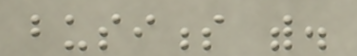business with.
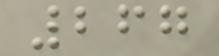267
